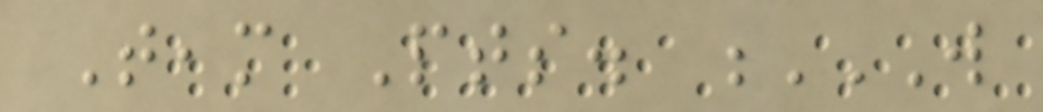Team Pts. W
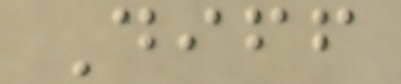Diff
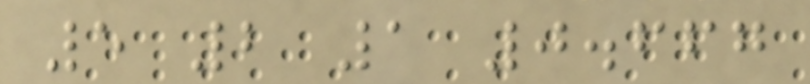5 2 1 0.667
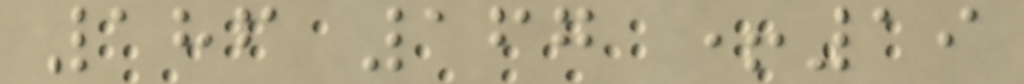186 167 +19
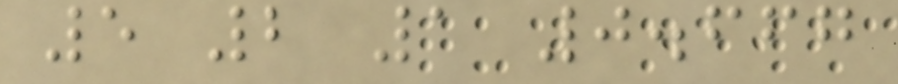5 2 1 0.667
